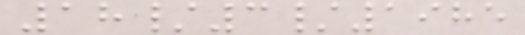18/3/1985
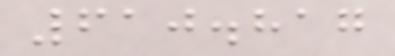610.817
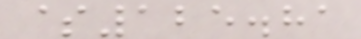$125.81
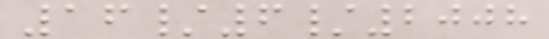16/6/2008
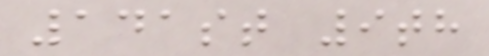141st 9th
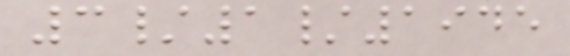3/1/1945
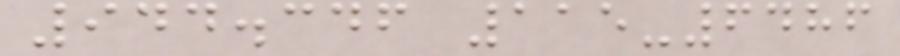944.346 115-6486
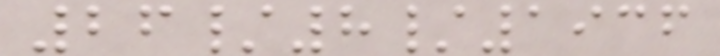26/8/1936
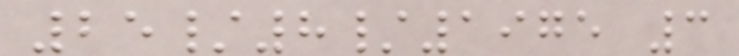25/8/1975 3
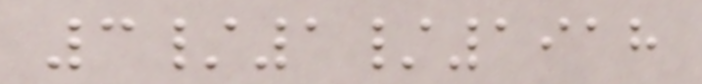3/1/1918
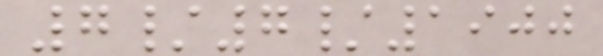7/7/1900
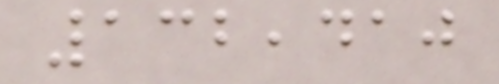132,410
